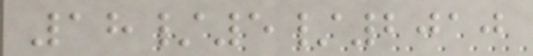18/5/2010
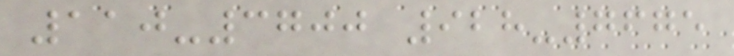110-3700 928-7675
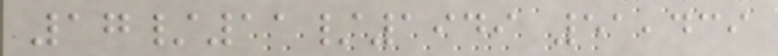17/11/1949 51,439
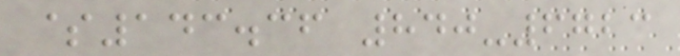$143.36 840-6723
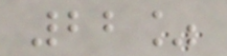22%
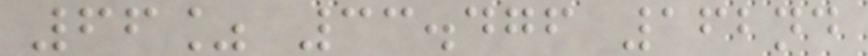66% 33.476 162nd
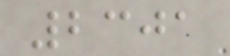2301
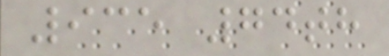935 74th
